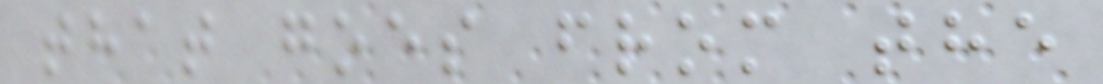that goes from the
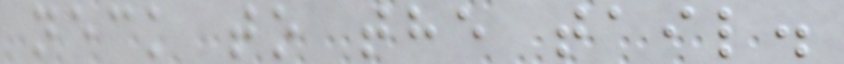neck to the tail.
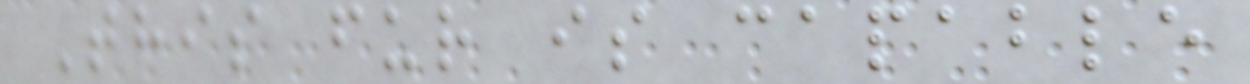This fur is capable
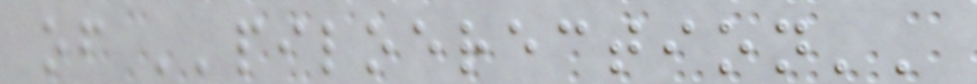of ''piloerection''
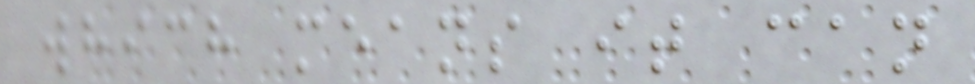which means it can
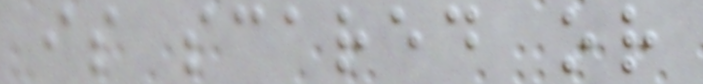is scared or
